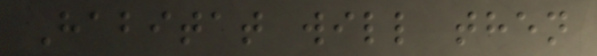Habitat will then
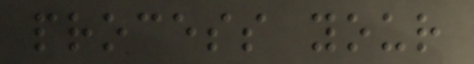process your
